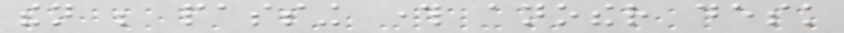then be passing through another desk
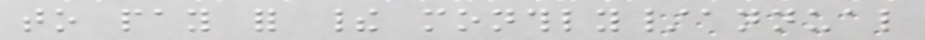to pay for their monthly/annual
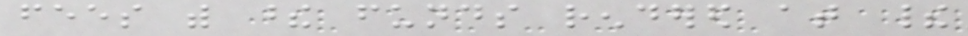fees with these funds rendered at their
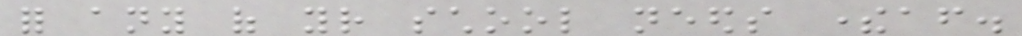for any of your school needs thereafter.
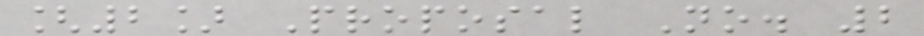[2] Proposal No. 2
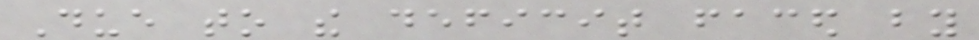Due to the deficit faced by
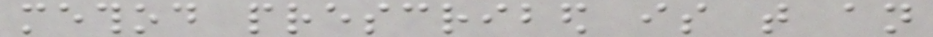method prescribed is that an
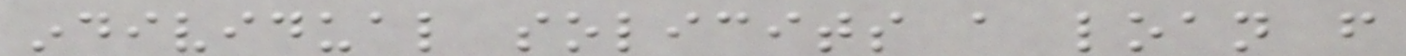individual solicits a loan from
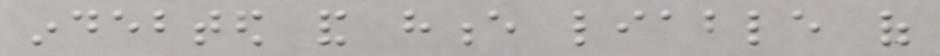indebted and hence liable of
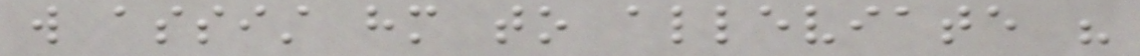will assist him to alleviate his
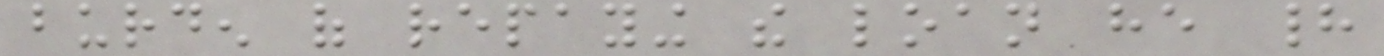burden of repaying the loan he had
